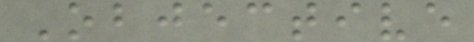Objective
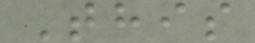This
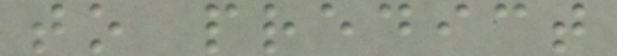to predict
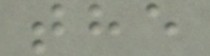the
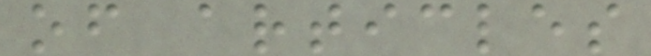of articles
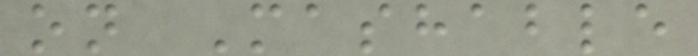on Mashable
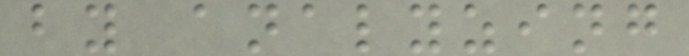by analyzing
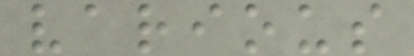various
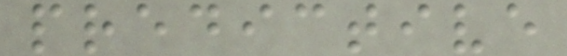predictive
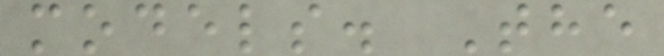models. The
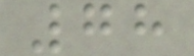78
